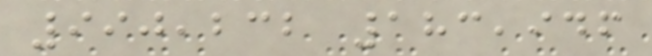990,232 183,946
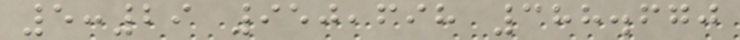5:29 950,698 388.670
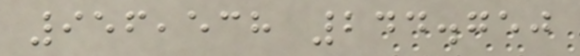956,538 244.750
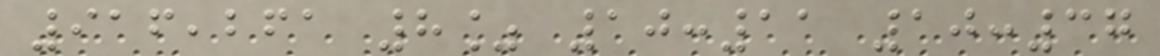916,261 8% 10:11 10:37
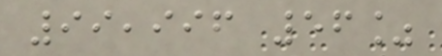99,996 56%
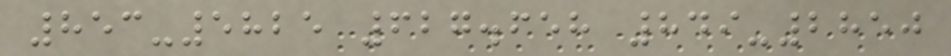853-5825 627.658 849-2850
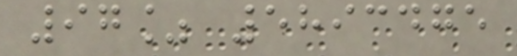97% 5893475
